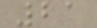21
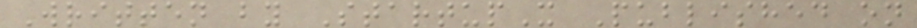Written by StartupX Published on
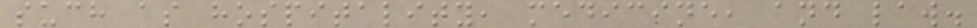such as hospitality, medicine, and law.
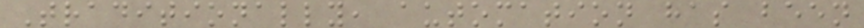Traditionally, automation has been
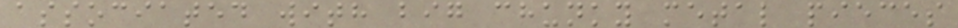associated with big chunky metal pieces
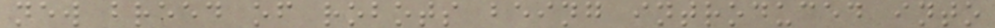new breed of robots being introduced into
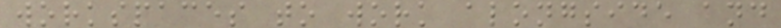workspaces to work alongside and
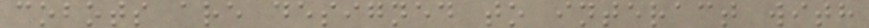cobots are designed to interact with
